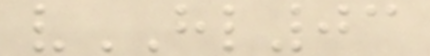vHL03
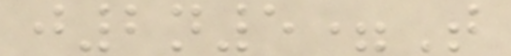j2n5=T
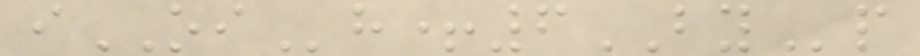iOIh+6BYp
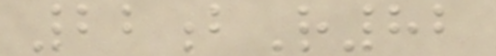22bR82
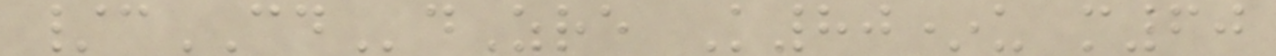/cCDdZre K80*u m60
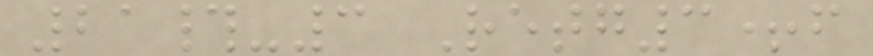21#-3 Retg3+f
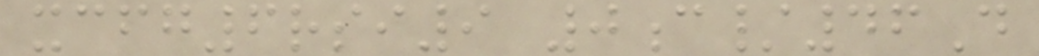xcfg6rsi9 0c/46D
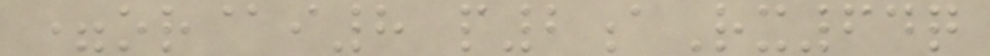=or@i8 p2aRx64q
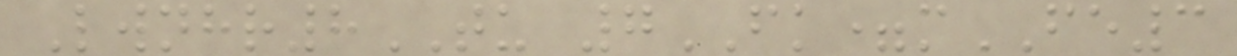Lwnhr8TU 7FK=mFE3
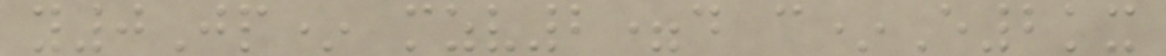y0Jp* mzv2=d c*E2kx
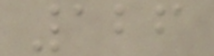126
